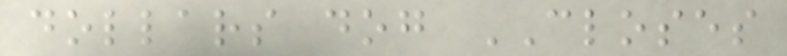dollars dog CLOSES
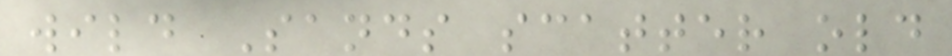wild Sands scatter old
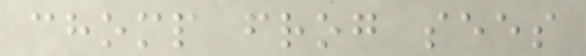chomp frog sees
